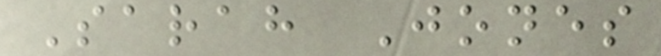Sarah Jones
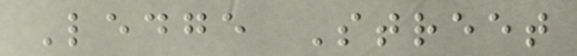Ledge Street
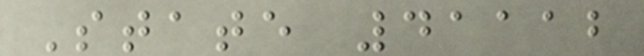State 41112
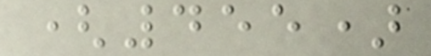(455)
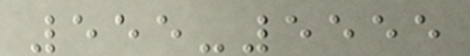555-5555
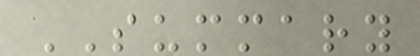SUMMARY
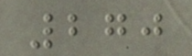270
